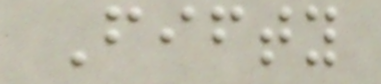Fifty
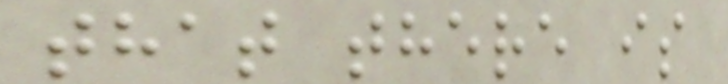that there is
